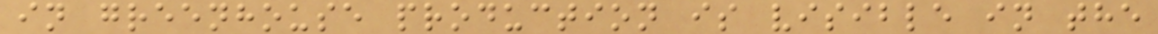in greenhouse production is visible in the
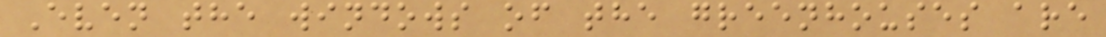Even the windows of the greenhouses are
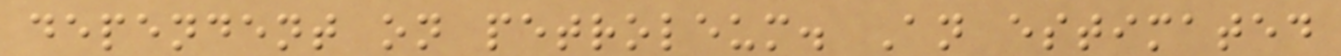dependent on petroleum. An estimated
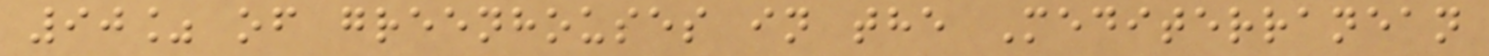90% of greenhouses in the Mediterranean
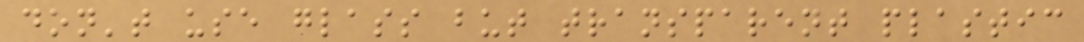don't use glass but transparent plastic
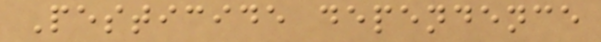Pesticide dependence
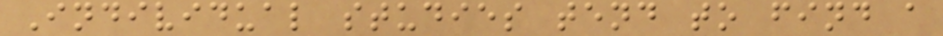Individual studies tend to find a
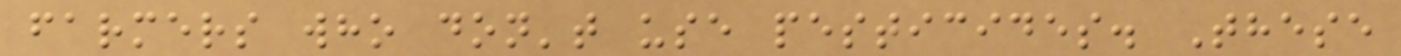farmers who don't use pesticides. These
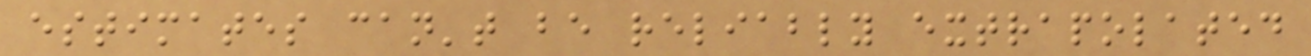estimates can't be reliably extrapolated
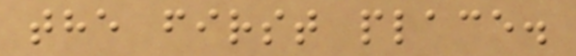the first place.
